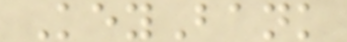KeyBank
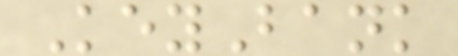KeyBank
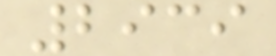2939
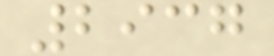2937
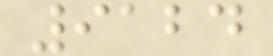9124
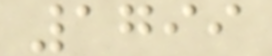1799
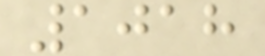1018
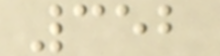352
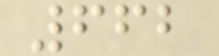662
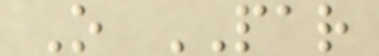O PAR
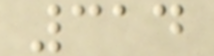314
